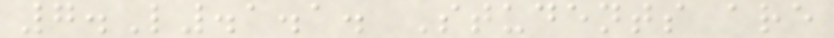7.L.1.1. Students are
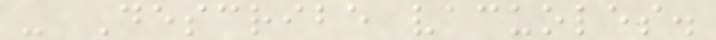- Describe vacuoles.
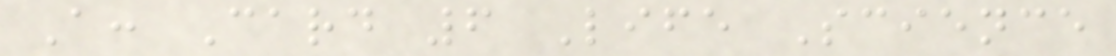A: Card 6 Life Science
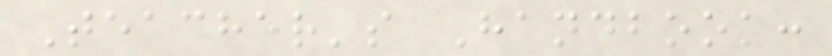Teacher's Handbook:
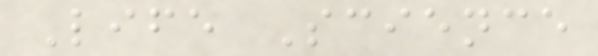Life Science
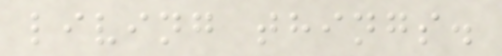living things.
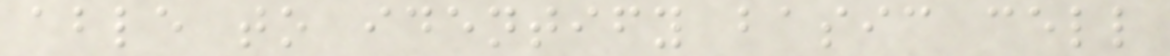able to identify basic cell
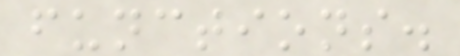functions.
